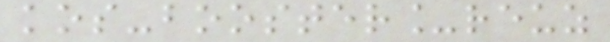kos-booster_reuz
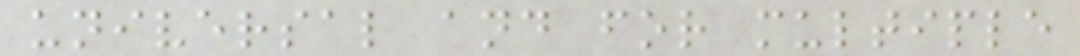universal and for multiple
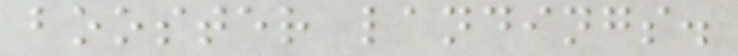booster landings.
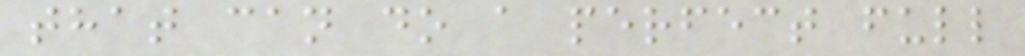that can do a perfect full
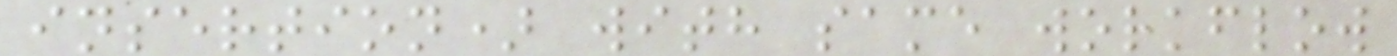insertion) with same workflow
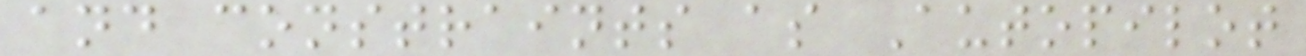and constraints as Autopilot
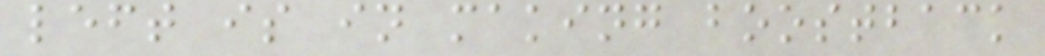left is in making boostback
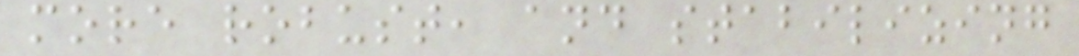more robust, and stabilizing
